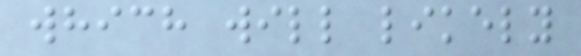which will likely
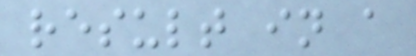result in a
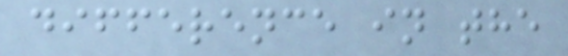difference in the
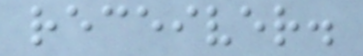receiver.
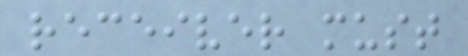receiver must
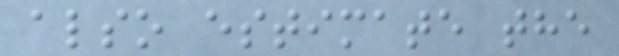also estimate the
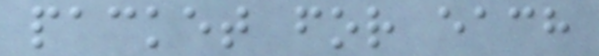packet for each
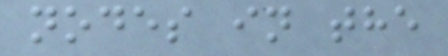nodes in the
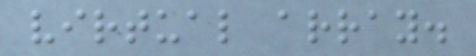virtual array.
